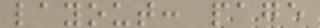layout: page
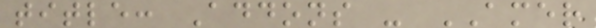title: Addons - AMER
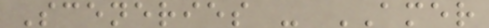Sceneries - AMER
